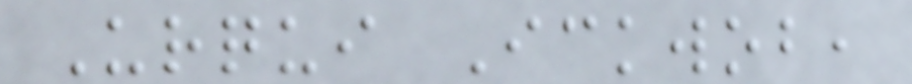Urqui Ickwob,
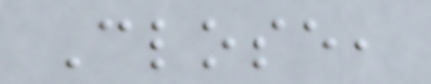Close,
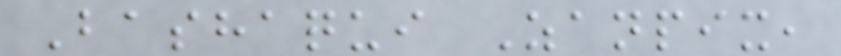Bashaqui Zanpix,
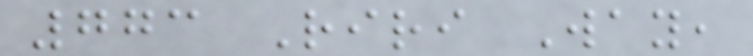773 Riri Way,
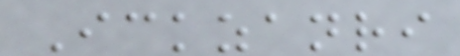Ickzanri
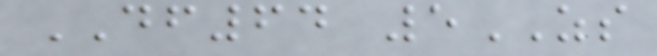DF64 5ZS
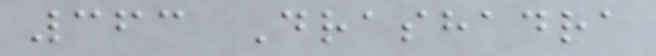363 Drashadra
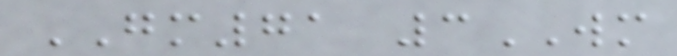GM71 3WM
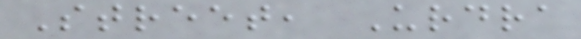Street, Urdra
